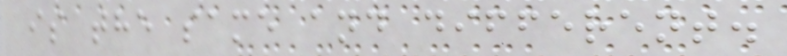is the same and different.
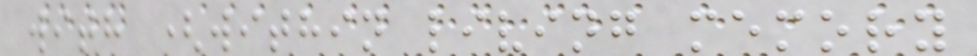with (within living memory
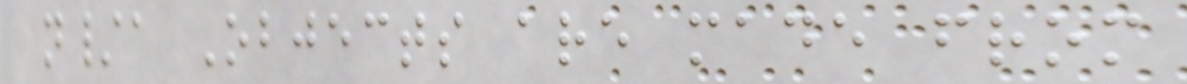n/a Objects are made from
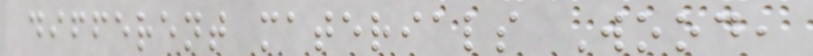different materials Wood,
